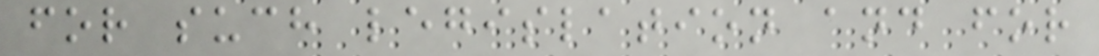for such legislation and for
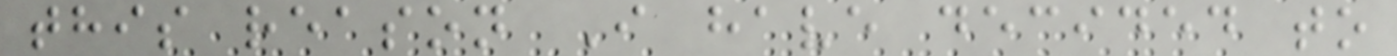this reason I have decided to
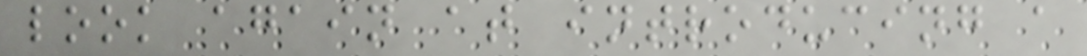look again at introducing a
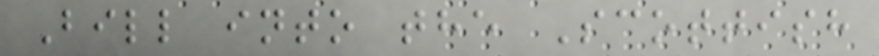Bill into the Scottish
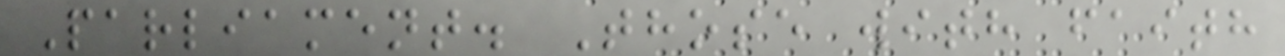Parliament. Those with faith
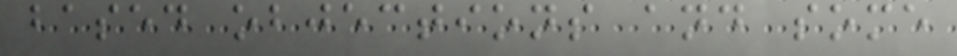based objections and some
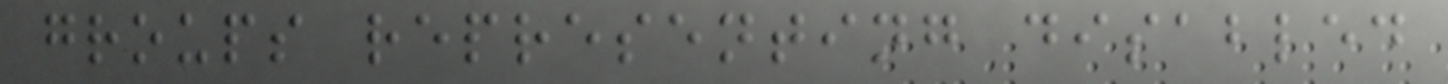groups representing disabled
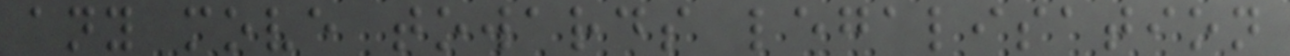any move towards legalisation
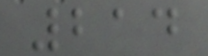214
